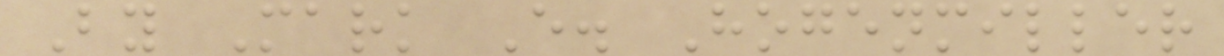By Mark E. Hogenmiller
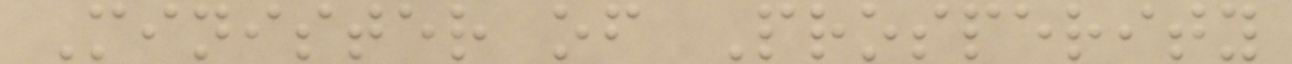Minister of Prosperity
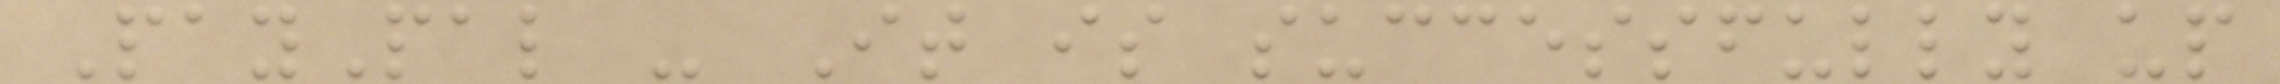PayPal - It is successfully up
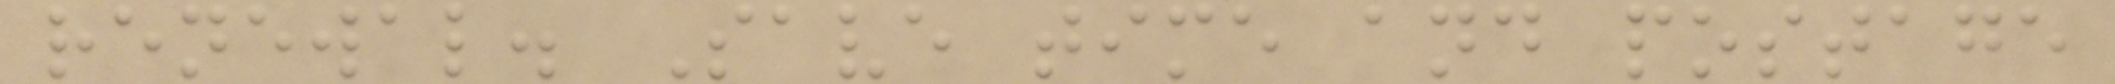renewal. Save time and postage
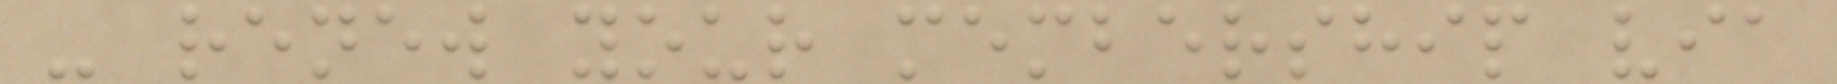- renew your membership via
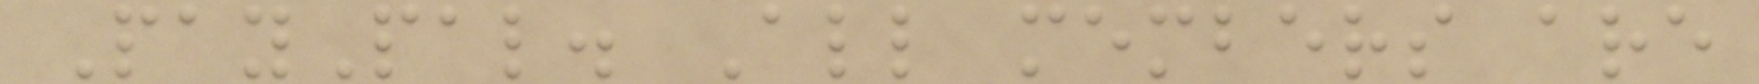PayPal. All members are
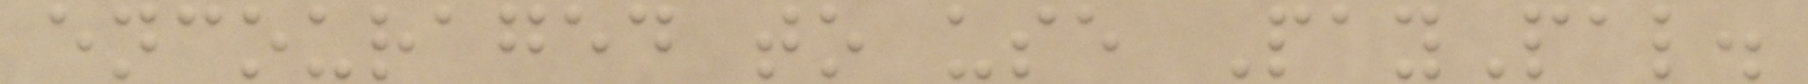encouraged to use PayPal.
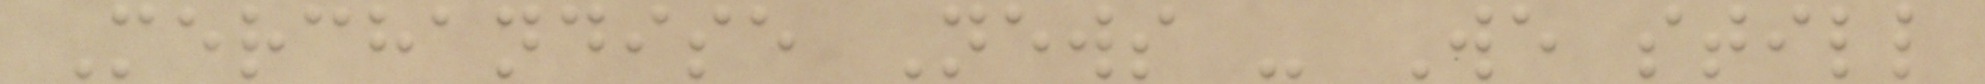Merchandise News - We still
